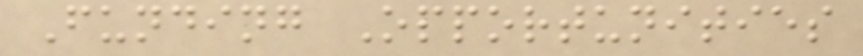Funding Opportunities
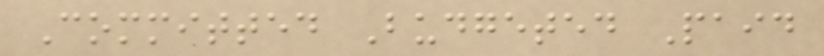Committed Budgeted Paid
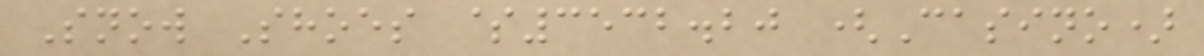Snow Shoes $3532.20 (Casino)
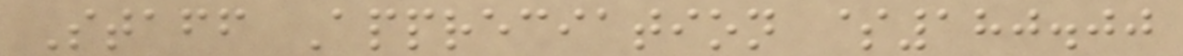Staff Appreciation $180.00
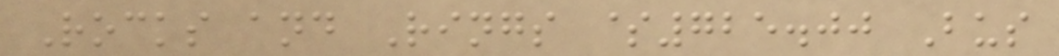Rocks and Rings $725.00 Bus
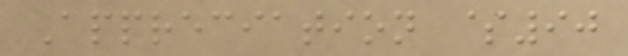Appreciation $90
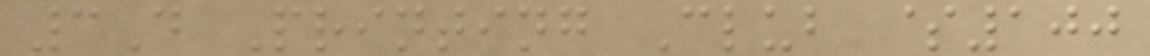3D Printing Club $100
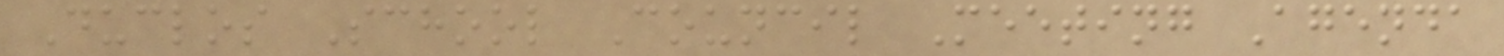Duclos School Council Meeting Agenda
